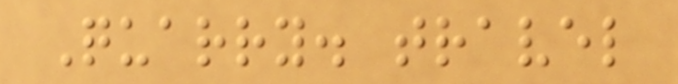Quarry. travel
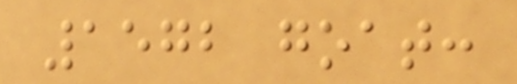1572 goat:
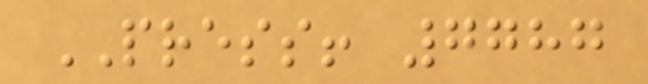PRESS! 7787
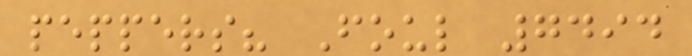peppers? Foul 7494
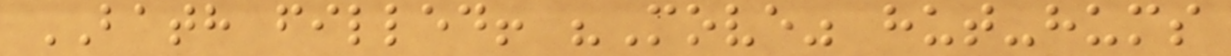BATH filled! "Move" hut-hums
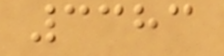3383
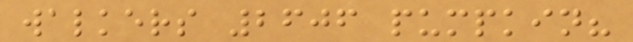walkers 2606 pumpkin?
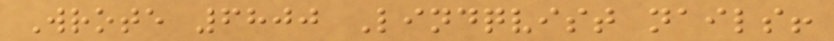Wrote 6800 Lindqvist nails!
